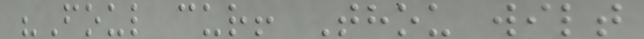"Foul cur! Thou wilt
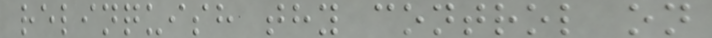relinquish thy control on
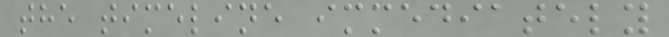the timeline immediately
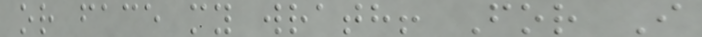or face my wrath! For I
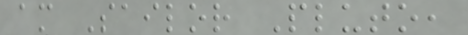am Sailor Pluto,
